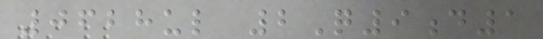0628ul 2Q9d1
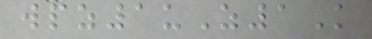wpz1uZ1K
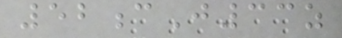52cJ33z
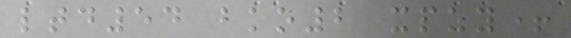ltd54 bko2 xpzy+
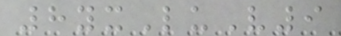8yxLuV9
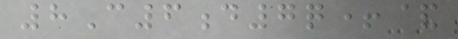8C6d7q+&
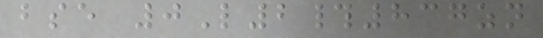bse 0L2#837zn
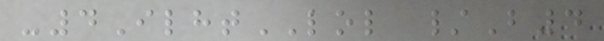-4IlhtLOL /B4
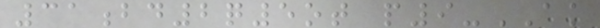31bd2q5ot p9-AK
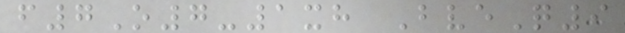f7O7-1xh BveQ9
